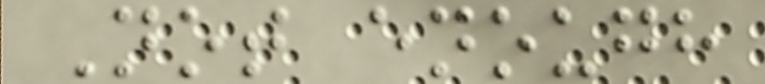Not enough
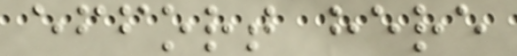effort here
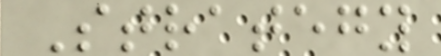Strategy
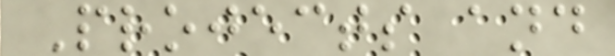Projects and
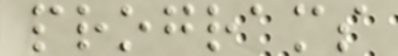programs
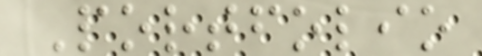Portfolio
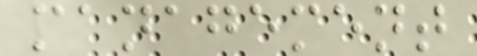management
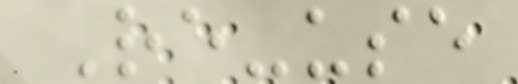Re-use
